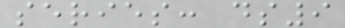series: ds9
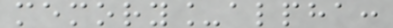memory_alpha:
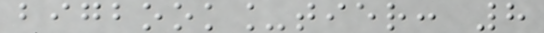bigbook_tier: 8
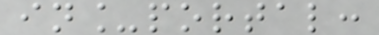in_portal:
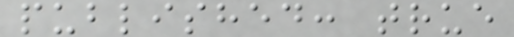published: true
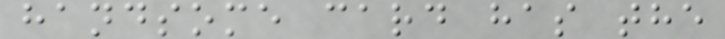handsome card has the
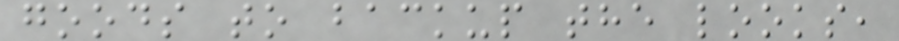goods to backup the looks,
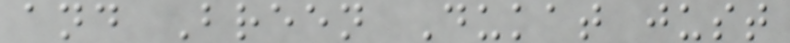and Breen Dukat just
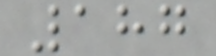187
